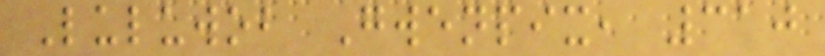Luluwob Gwenpix, 310
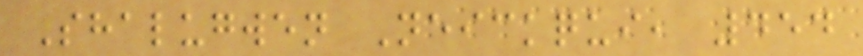Shalugwen Neickqui, 454
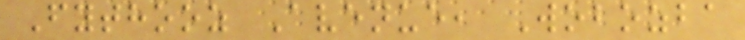Fythooz Avenue, Wobozba
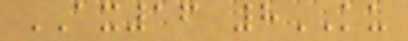AX16 8KU
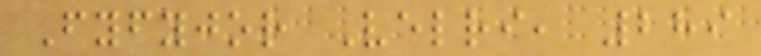Fyfyjor Velri, 289
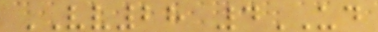VV28 4UD
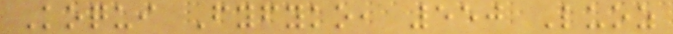Koqui Fyfyko, 550 Luoz
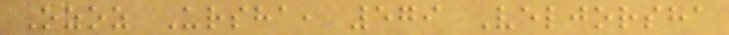Ozoz Ursha, 579 Veljorsha
